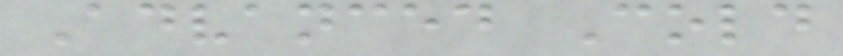Advanced Cold
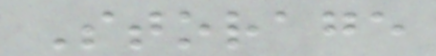Storage
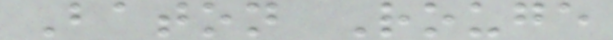Baton Rouge
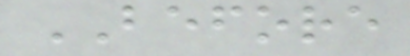BEFORE
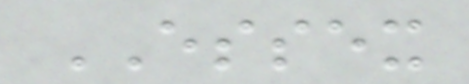ESSEX
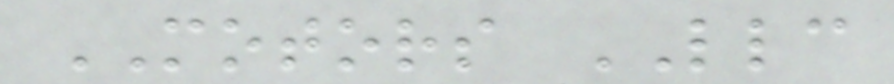MOTORS LLC
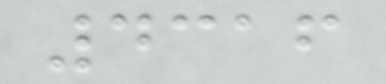4316
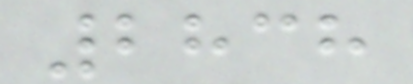2838
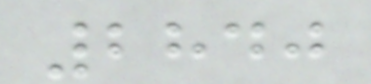2840
